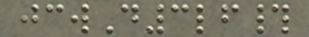jcwD3lf#
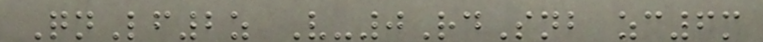QnLf2z V-0RdSnb zc6m
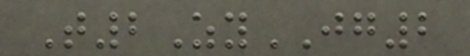T2ZyJG2
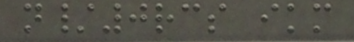n/0rcs ikm
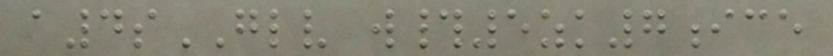a4sGLV w#5zk7ice
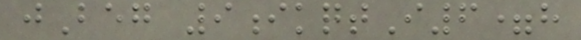jBeg 9ikqtI6=h
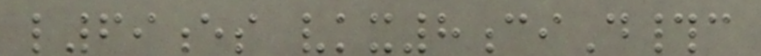l69es vkx8ciD#c
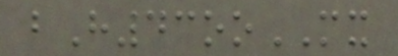bH43ooMX
